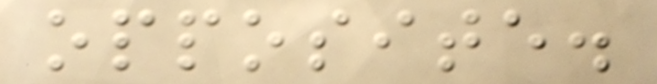opposite.
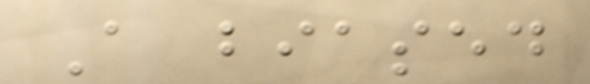A biased
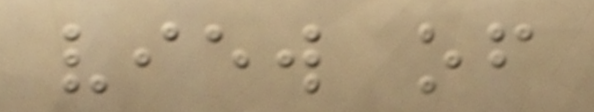view of
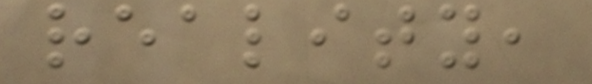reality,
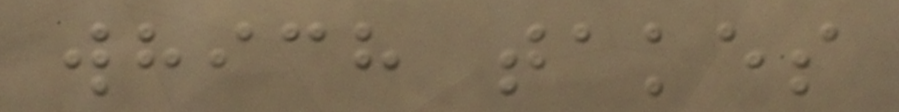which takes
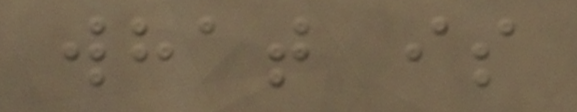what is
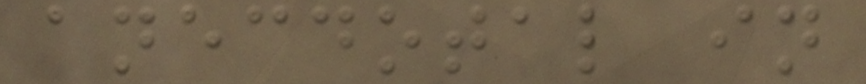anecdotal in
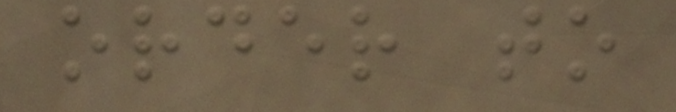order to
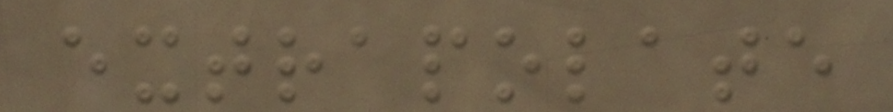extrapolate
